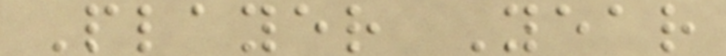Player Year
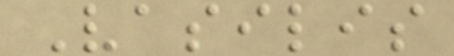Vasilis
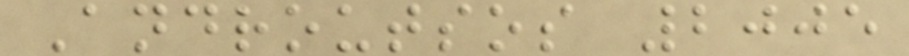Androutsos 2005
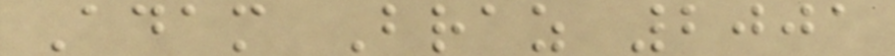Adam Braz 2001
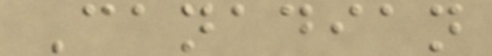Canadian
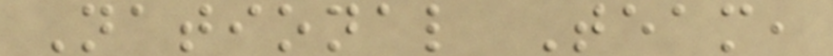National Team,
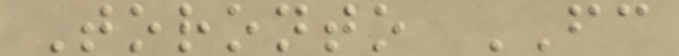Toronto FC
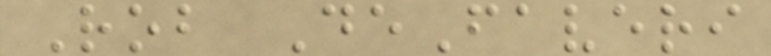Rob DeFaveri
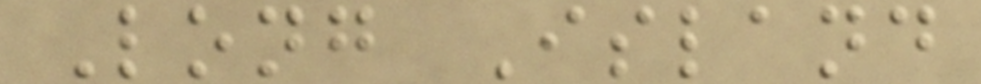Long Island
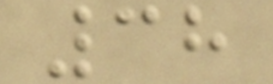38
